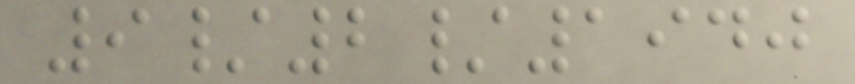9/2/1940
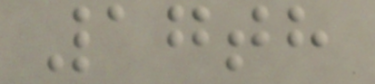17th
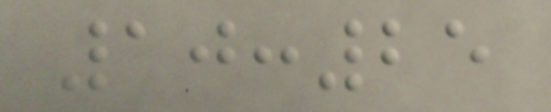10:25
